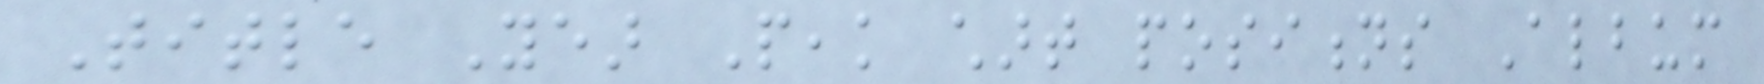Title Year Peak chart positions Album
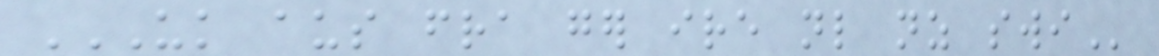UK AUS FRA GER IRE NL NZ SWI
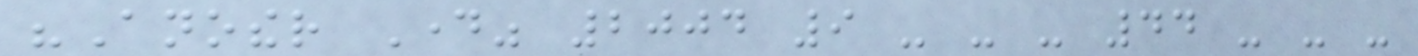"Another Day" 2004 9 - - - 44 - - -
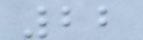22
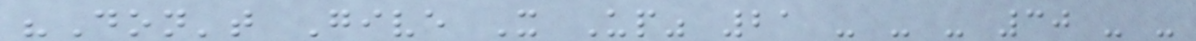"Don't Give It Up" 21 - - - 30 - -
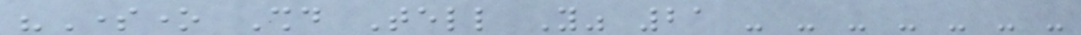"Someone Should Tell You" 21 - - - - - - -
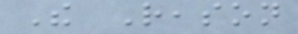The Reason
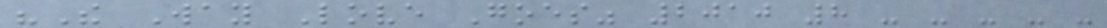"The Way Love Goes" 2010 8 - - - - -
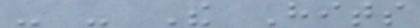- - The Hits
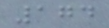174
